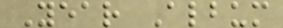Year Album
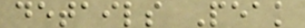details Peak
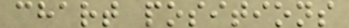chart positions
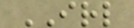IRL
